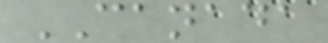CANADA
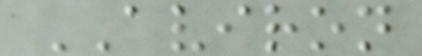AVIRON
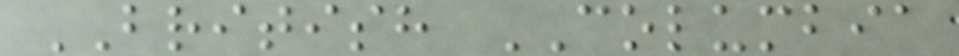BRITISH COLUMBIA
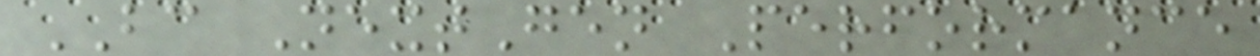BC NextGen Performance
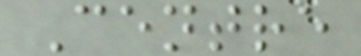Centre
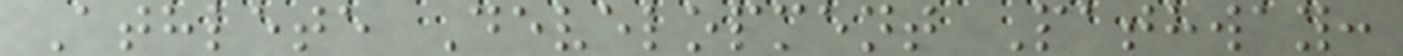Athlete Development Pathway:
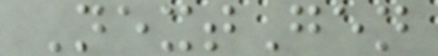NextGen
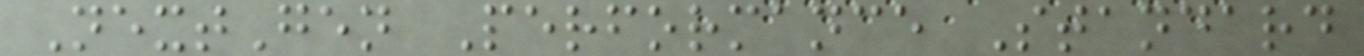NextGen Performance Standard
